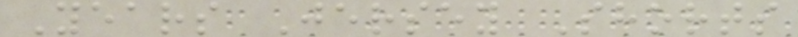Years Jersey Shorts
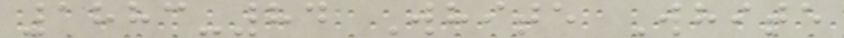1883-84 White White
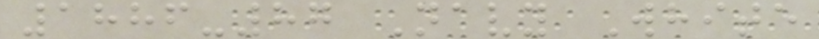1886-87 Navy White
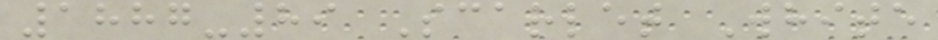1887-89 Scarlet White
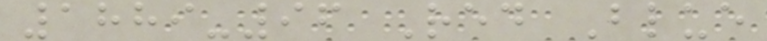1889-96 Red Blue
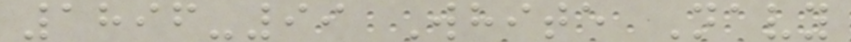1896-99 White Navy
